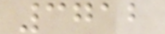3712
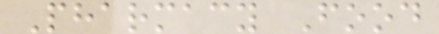Pharmacy Food
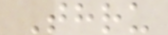Thru
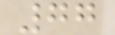77
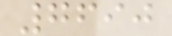7690
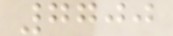7700
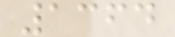1364
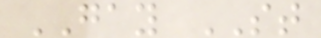GAY ST
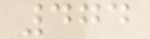474
